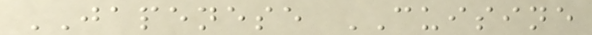JAPENESE CUISINE
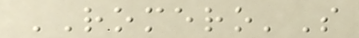ROMERO'S
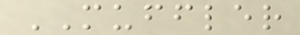MUFFLER
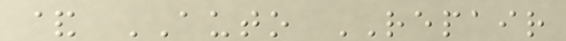& AUTO REPAIR
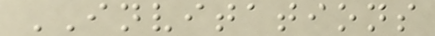INVITATIONS
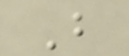B
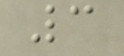3
